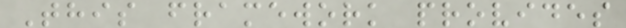This framework provides
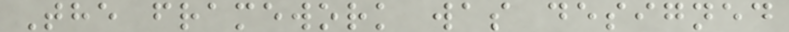The framework was designed
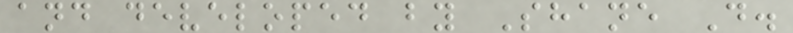and developed by Shane D.
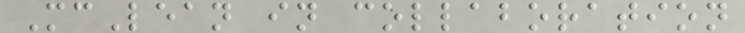McLean in collaboration
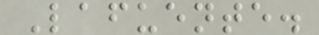Lafuente.
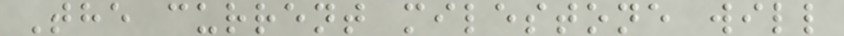The current milestone will
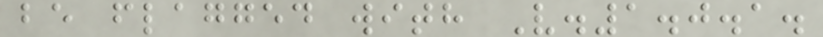be flagged with V.1.0.1.
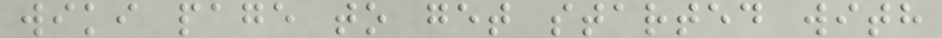wiki page to get started with
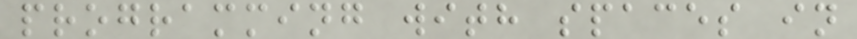programming with spaces in
